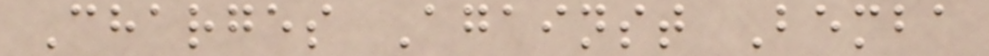Charges Against Bemba
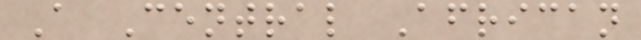A Central African
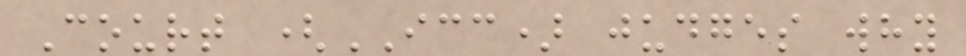Court (ICC) judges why
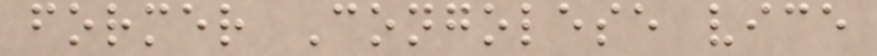former Congolese vice
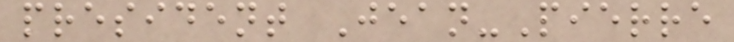president Jean-Pierre
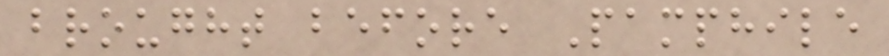brought before Pamphile
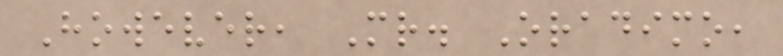However, Mr. Oradimo,
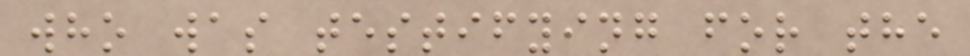who was testifying for the
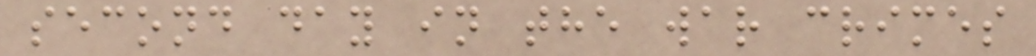second day in the war crimes
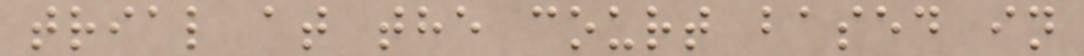trial at the court based in
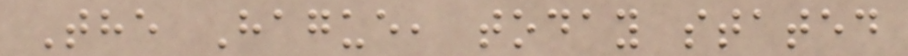The Hague, today stated
